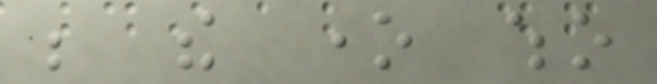be the one who
